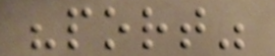"port"
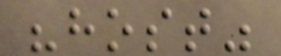"host"
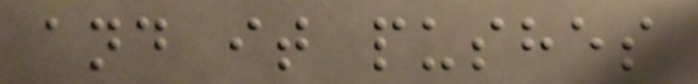and it pushes
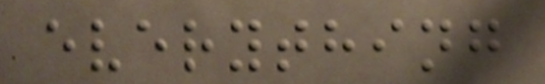everything
